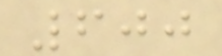600
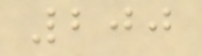200
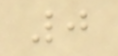0
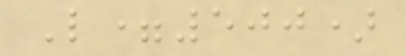L=500)
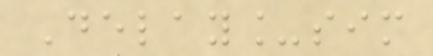Delay_sim
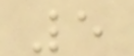5
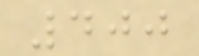400
